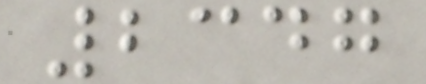2347
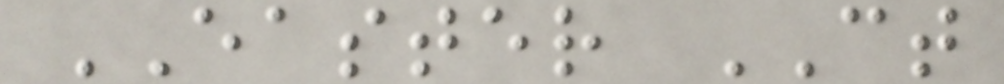EASTER CT
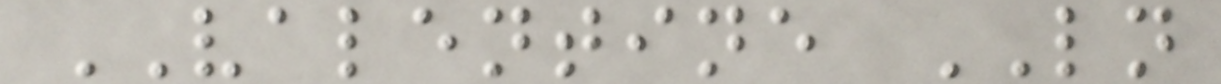VALENTINE LN
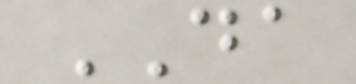DA
